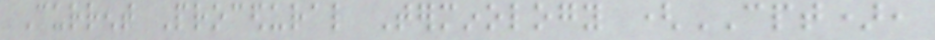Current Procedural Terminology (CPT),
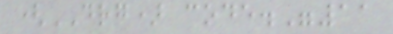(DRG) code."11
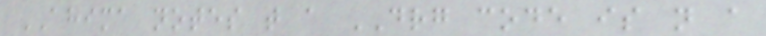AHIMA notes that a DRG code is not a
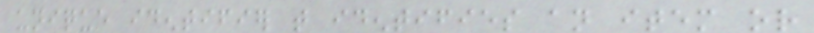unique identifier that identifies an item or
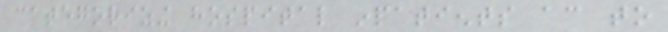categorizing hospital inpatients according to
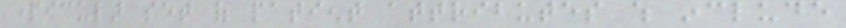particular set of patient attributes which include
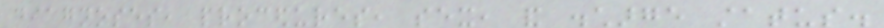diagnoses, procedures, sex, and discharge status.
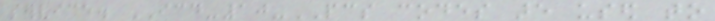service. ICD-10-PCS codes are used to
